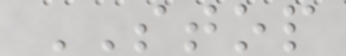STOP
